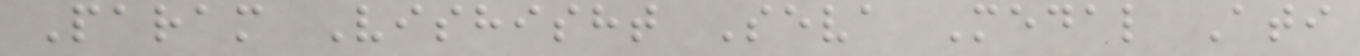Param Vishisht Seva Medal Ati
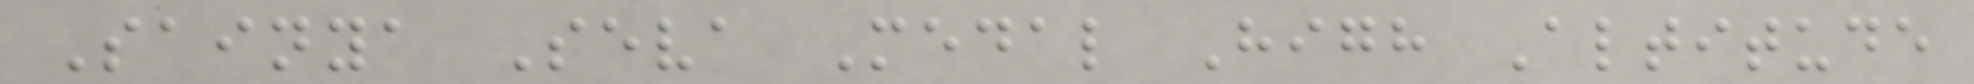Sainya Seva Medal High Altitude
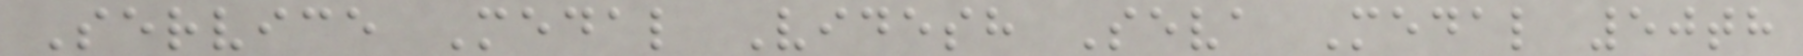Service Medal Videsh Seva Medal 50th
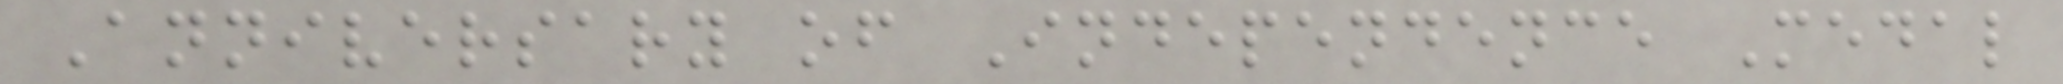Anniversary of Independence Medal
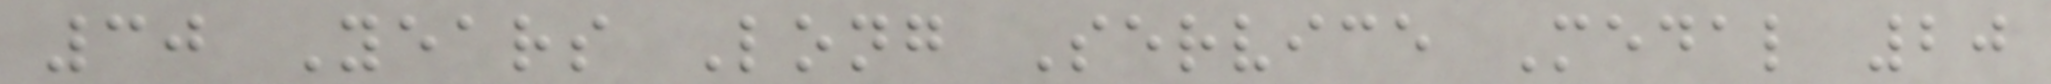30 Years Long Service Medal 20
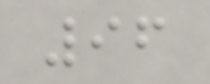96
